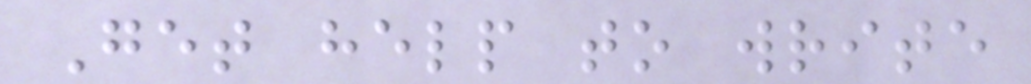Get help to write
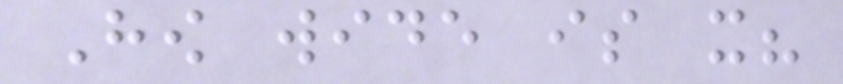How wide is it?
